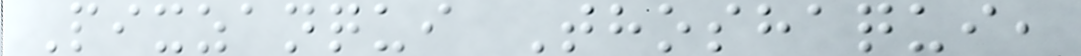Pixzanqui Thoshaqui,
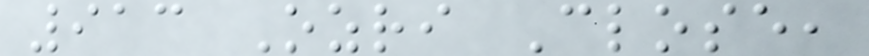913 Ozri Close,
